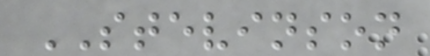STEVINSON
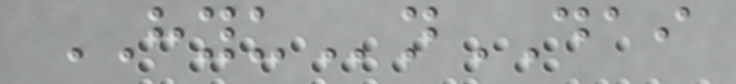HYUnDAI
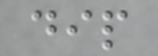dip
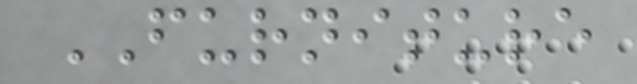FURNITURE
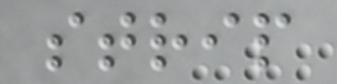strip
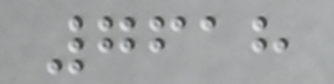7618
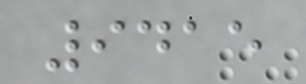9415
